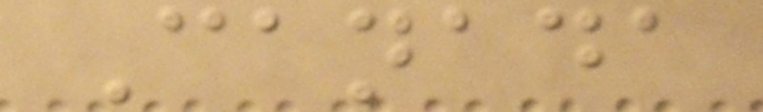Canada
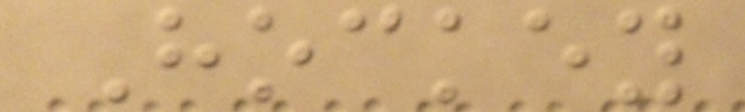Hockey
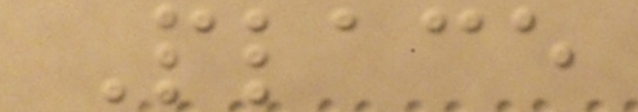Place
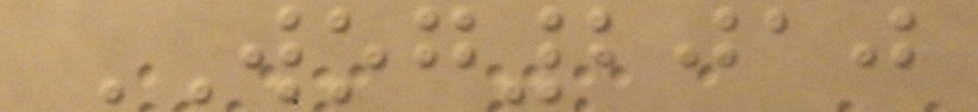WOG2010
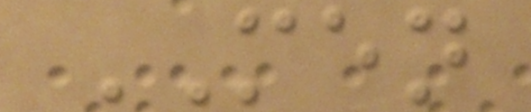MEN
